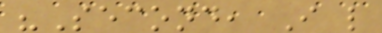"Second, I like
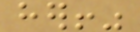her!"
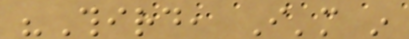"Third, I'm in
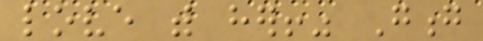love with her!" Gong
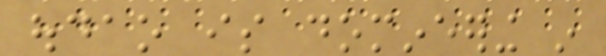oudao is domineering in
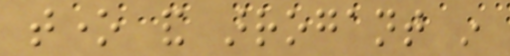tone and arrogant in
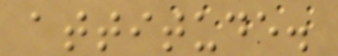attitude.
